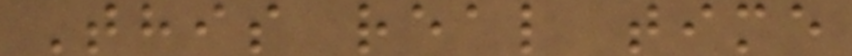This real time
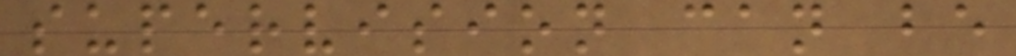supervision can be
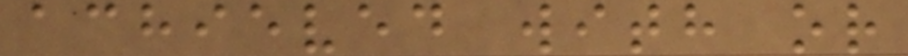achieved with or
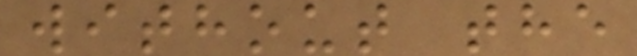without the
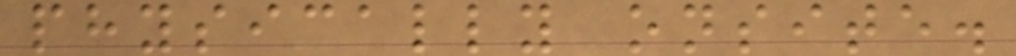physically onsite.
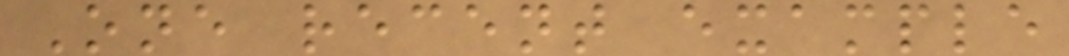One recent example
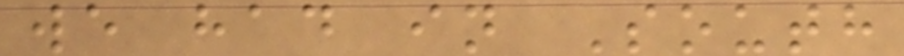we had in South
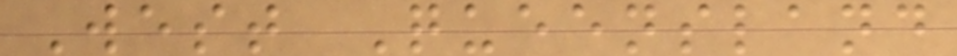West Queensland
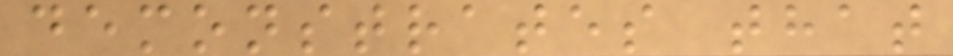demonstrates that
